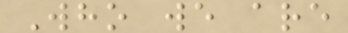Who we are
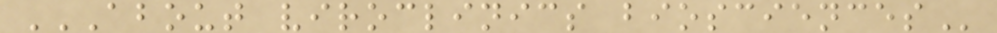ABOUT VIROCLINICS BIOSCIENCES
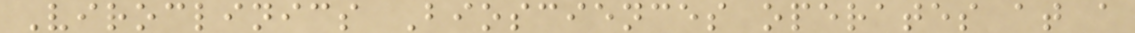Viroclinics Biosciences operates at a
